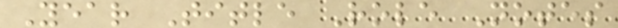Year Title Role Notes
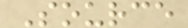Source
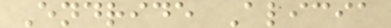Endride Alicia
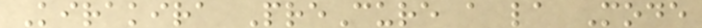Kirakira PreCure a la Mode
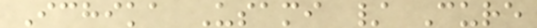Ichika Usami / Cure
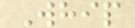Whip
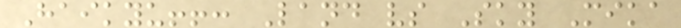Haikyu!!: Land vs Sky Mika
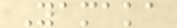Yamaka
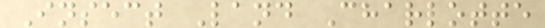Insect Land Charlotte
